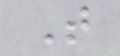That
